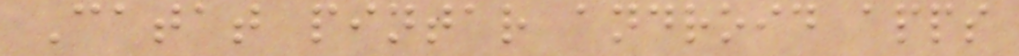Catat pintar android apps
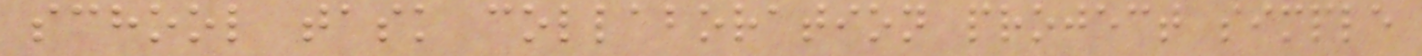school task collaboration project simple
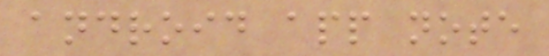android app note
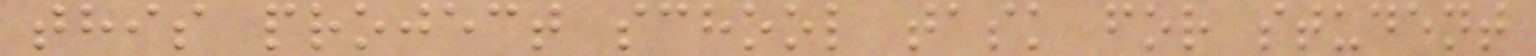this project school task for student
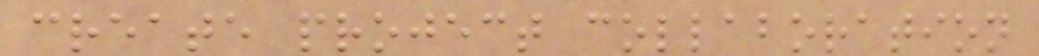create project collaboration
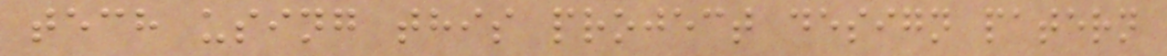tech using this project design patern
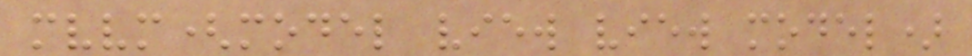mvvm(model view view model)
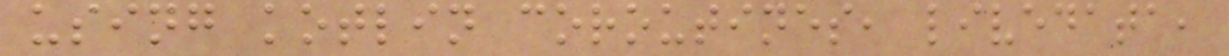using kotlin coroutines, livedata,
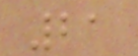21
